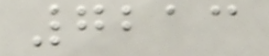7213
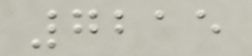7215
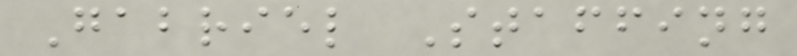Gabriel Staffing
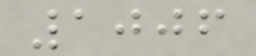1006
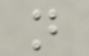n
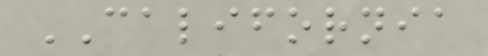CALIFORNIA
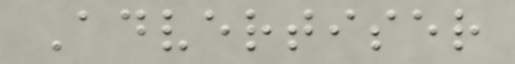Advertiser
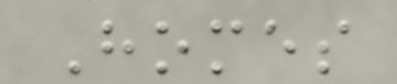Homes
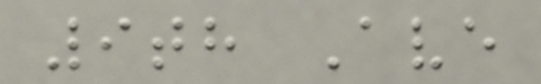9th Ave
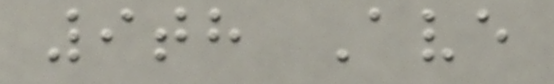9th Ave
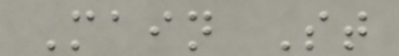Main St
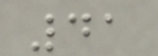41
